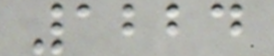1224
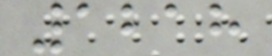1218
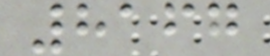8167
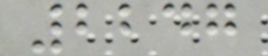2247
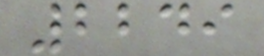2249
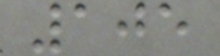105
